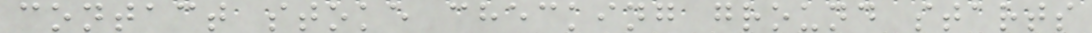contact stoke checking ground starts
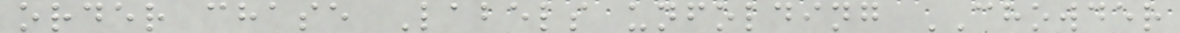order chase Labels unfolding CHOWDER
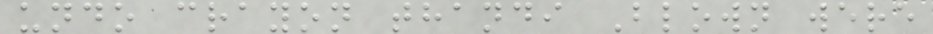undo crayon thandi Blown were
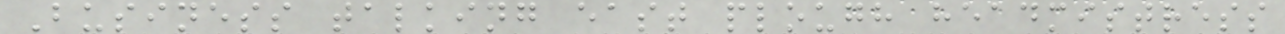Business talking east plough headmistress
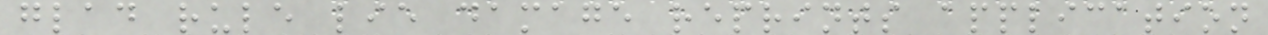glad rule lie damage reprints application
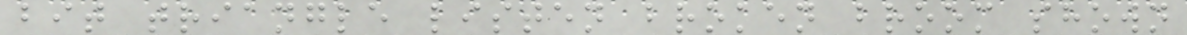bit triangle listen broken broom shown
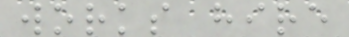works hire
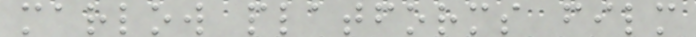marlow platforms film
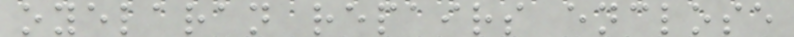oyelaran repairs enclose
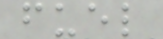fuel
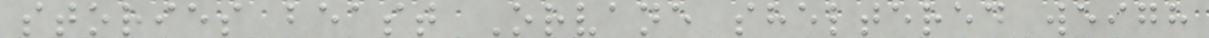stories beast Orvane sheltered weigh
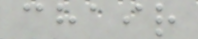chair
